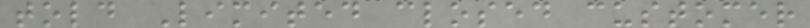told Limited closed customer
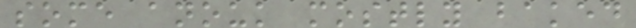some anouk mostly baked
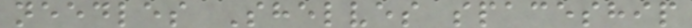needles Shelves spaceship
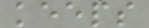keeps
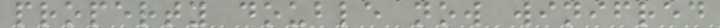property double now winifred
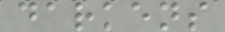darkens
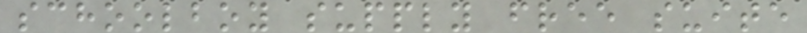schoolboy supply free suite
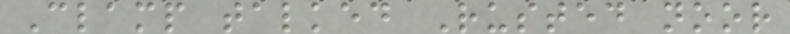Clamp talked Rusted noor
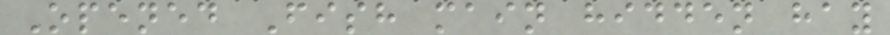Opened Fish main hidden hay
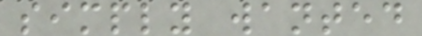simply wanted
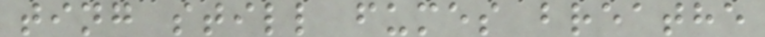ting still fumes breathe
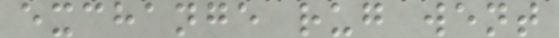exchange rug went
